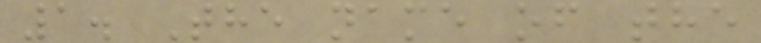1. The name of the
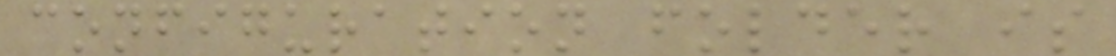configuration folder is
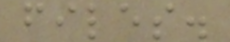files.
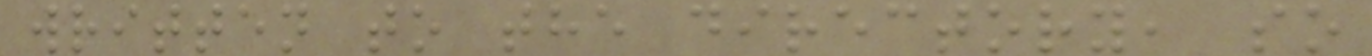written to the directory, so
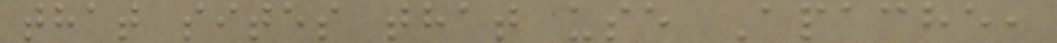that sites that use Apache,
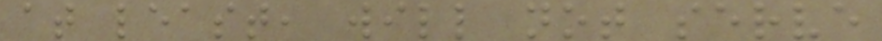at least, will not serve
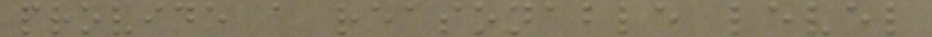provide a reasonable level
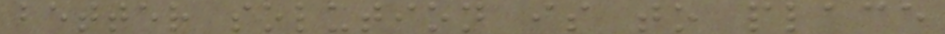better solution is to place
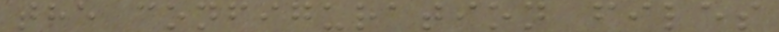the configuration files
